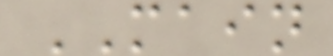MAIN
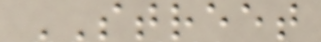STREET
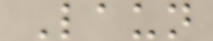Laun
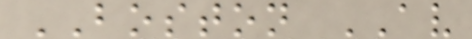BOSTON AV
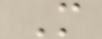M
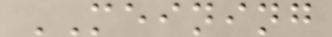MEINING
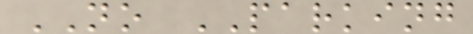NO PARKING
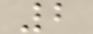2
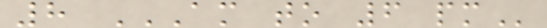8 AM TO 6 PM
